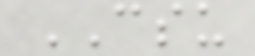CSU
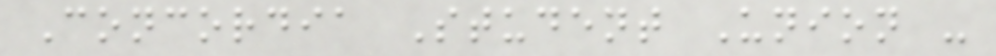Concordia Student Union -
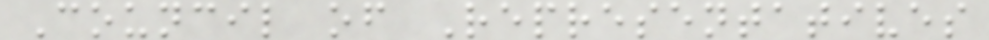Council of Representatives
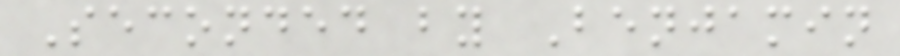Seconded by Benjamin
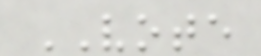VOTE
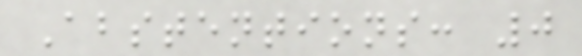Abstentions: 0
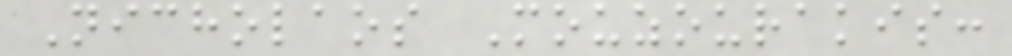Nicholaos Mouzourakis:
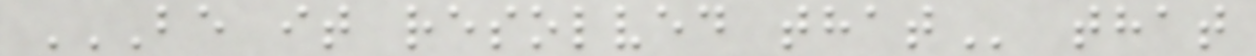BE IT RESOLVED THAT that
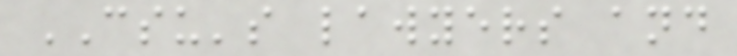CSU's lawyers and
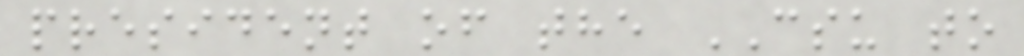president of the CSU to
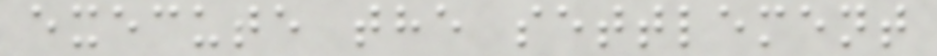execute the settlement
